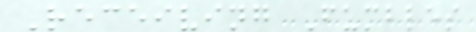Receiving Fumbles
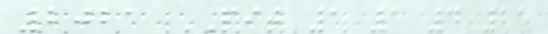2021 PIT 1 1 4 25
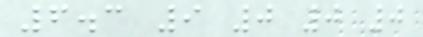6.3 9 0 0 0
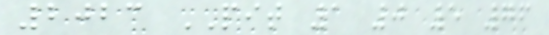2023 PIT 1 0 5 76
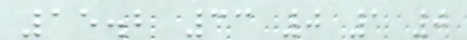15.2 33 0 1 0
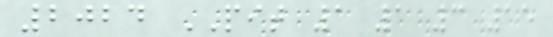2024 PIT 1 1 3 15
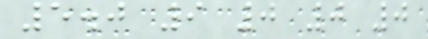5.0 9 0 0 0
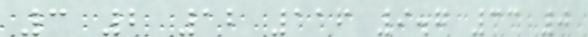3 2 12 116 9.7 33 0
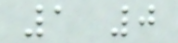1 0
